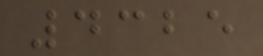4325
